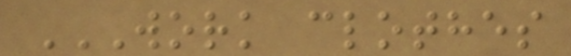WORK CLOTHES
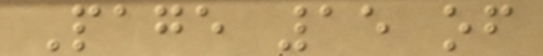Page 15 of
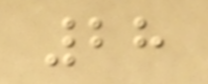28
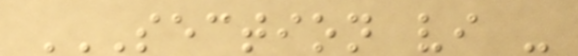SECTION VI -
